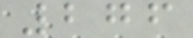276
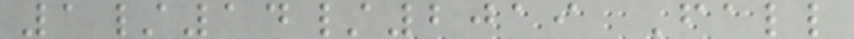1/14/2019 Fall
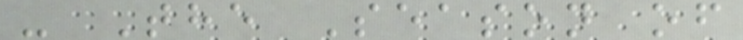- The Season of
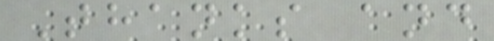Thanks and
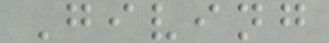Giving
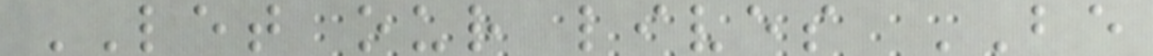LET our lives BE
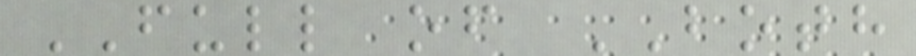FULL of BOTH
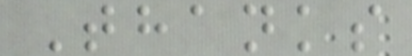Thanks
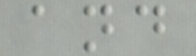and
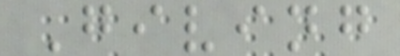Giving
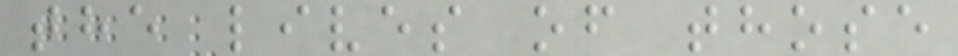the lives of those
